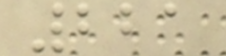221
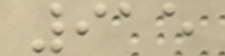915
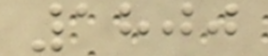1800
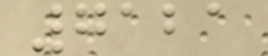7121
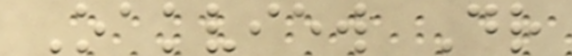Oakview Dr
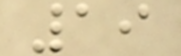19
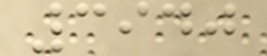3940
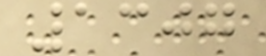1307
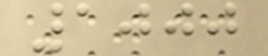1000
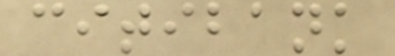citibank
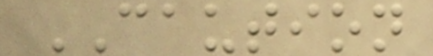CAUTION
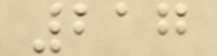217
